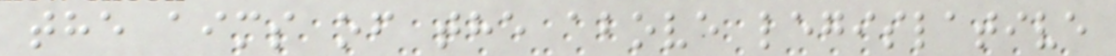the aims of the above legislative
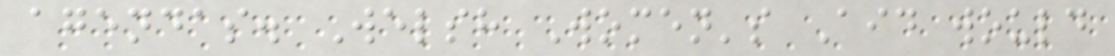agendas. Welsh Women's Aid would
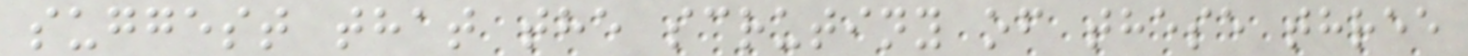suggest that the scrutiny of these three
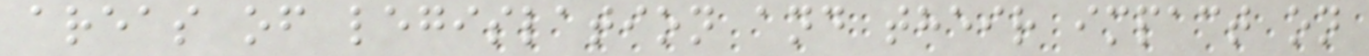areas of legislation and their impact on
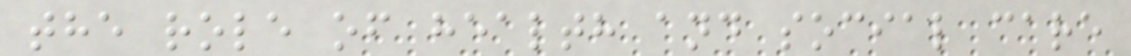the role of health and social care
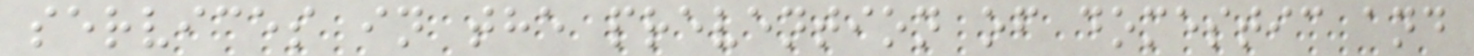services in the prevention of domestic and
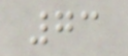73
